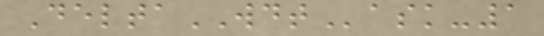DeltaWDTask-1
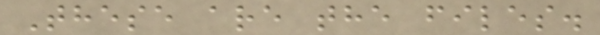These are the files.
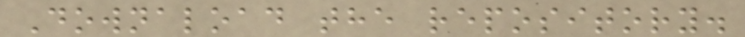Downaload the repository.
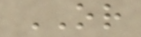OR
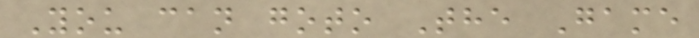You can goto The Game
